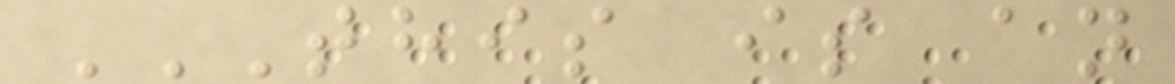THIS IS AN
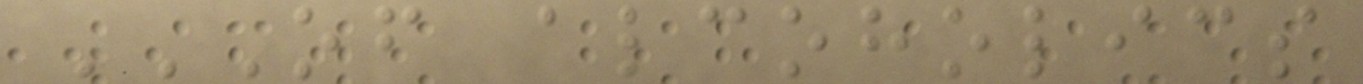OF ALCOHOLICS
